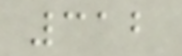312
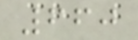660
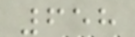658
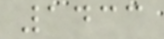1433
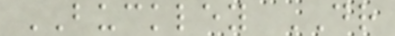BUCKLEY DR
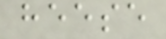heese
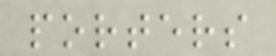porters
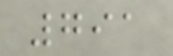791
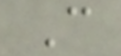C
